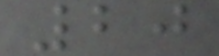20
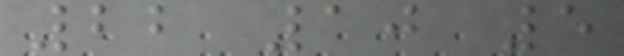22 10 5
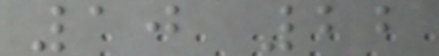10 22
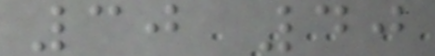30 40
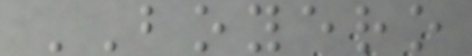BOYERO
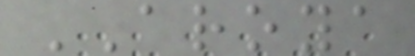AROYA
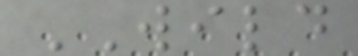WILD
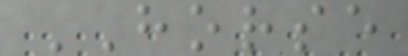HORSE
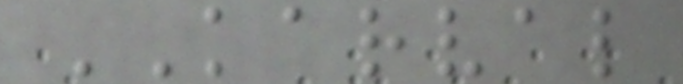KARVAL
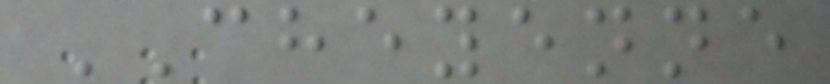CHEYENNE
